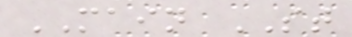MAIN ST
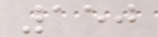150
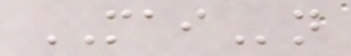MAIn
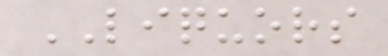LIQUORS
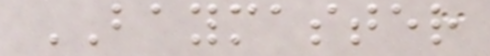BAYMASTER
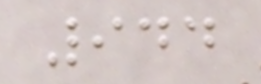944
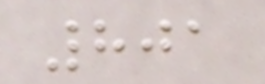801
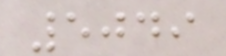5049
